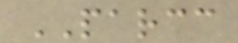PARCC
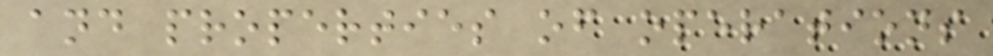and properties of operations
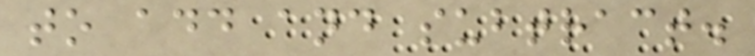to add and subtract.
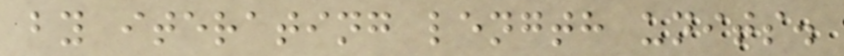by iterating length units.
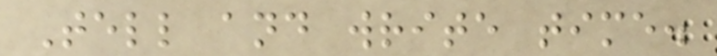Tell and write time.
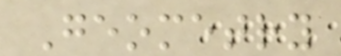Geometry
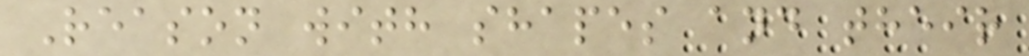Reason with shapes and their
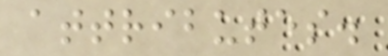attributes.
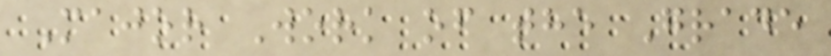Major Work of the Grade
